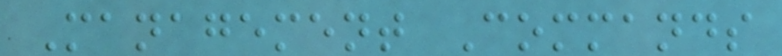Management Commands
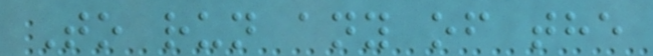To run any of the
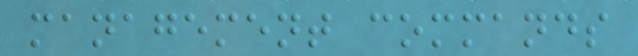management commands
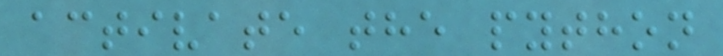activate the python
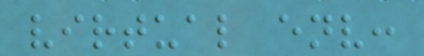virtual env:
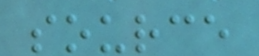source
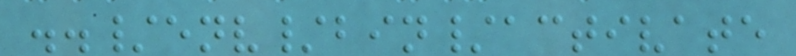../env/bin/activate
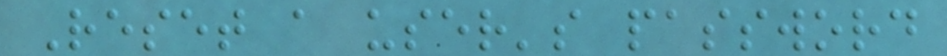Reset a user's password
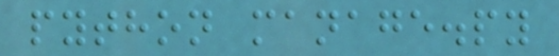python manage.py
